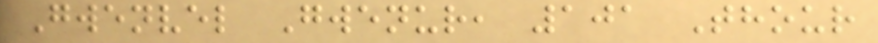Gwenvel Gwenur, 101 Thour
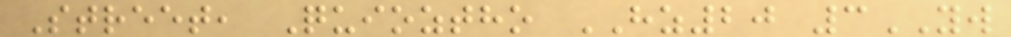Street, Quioztho HZ20 3YW
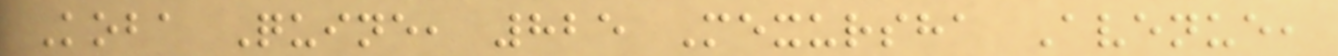Koba Quine, 825 Mexursha Avenue,
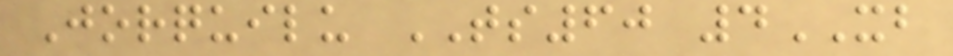Jorquilu TS60 4XB
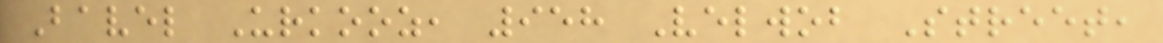Bavel Urkooz, 958 Velwob Street,
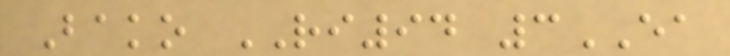Bako RI94 3EA
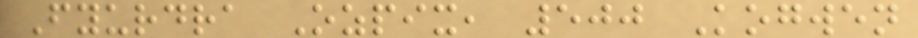Fyurdra Ozpix, 500 Kogwen
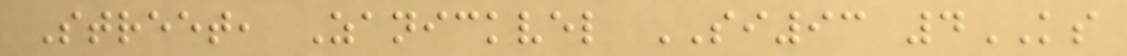Street, Zanickvel SI93 4KS
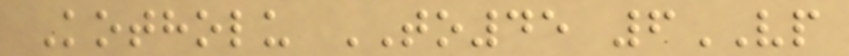Kotholu TO45 6VP
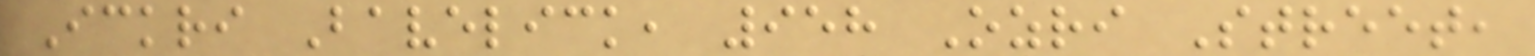Ickri Bavelick, 958 Ozri Street,
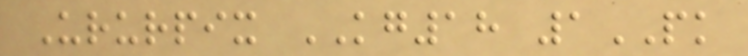Ururpix KG18 1PK
